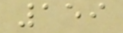159
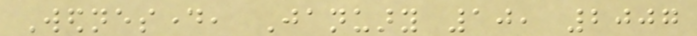Wednesday, January 10, 2007
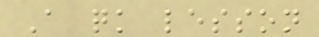A quick lesson
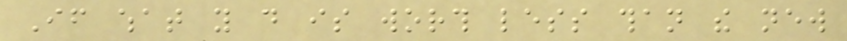If what you do is worth less than the new
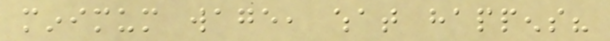minimum wage, what happens?
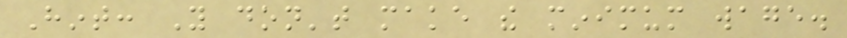Hint: You don't make the minimum wage.
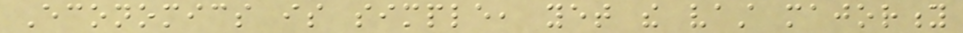Economics is simple, yet the vast majority
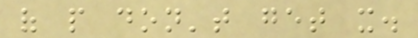of people don't get it.
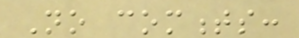No comments:
